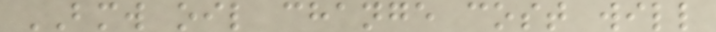BMW oil change cost will
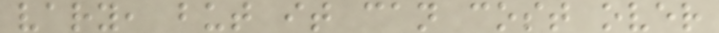vary, but it can cost over
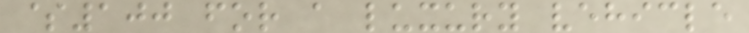$100 for a luxury vehicle
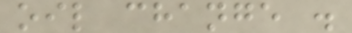oil change .
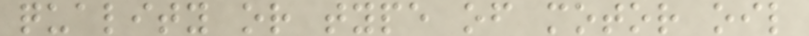quality or type of motor oil
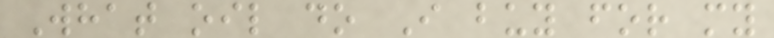What oil do I buy for my
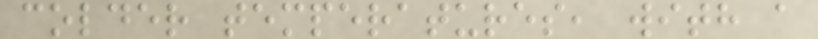colder temperatures, with a
